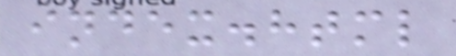index.html
